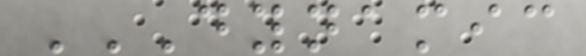DYNAMIC
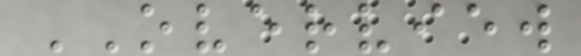OVERVIEW
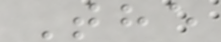The
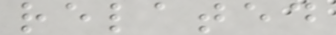related
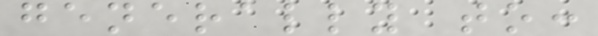generally to:
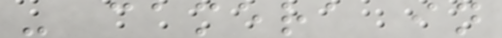- camera in
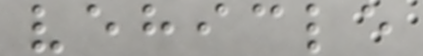vehicle
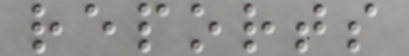reports
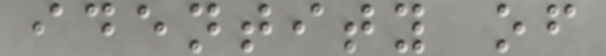identity of
